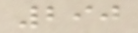290
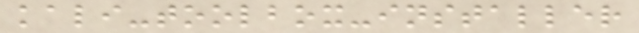kali-toolbox-installer
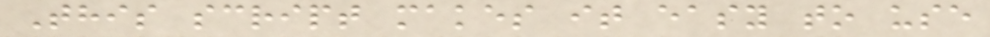This script makes it easy to use
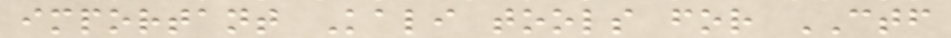important Kali tools for CTF
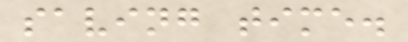saving time.
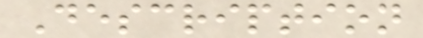Description
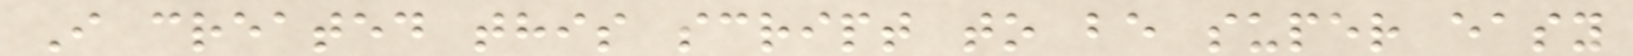I created this script to be super easy
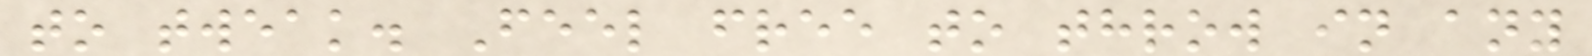to tweak. Feel free to throw in any
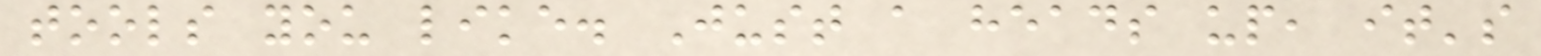tools you like. Just a heads up, it's
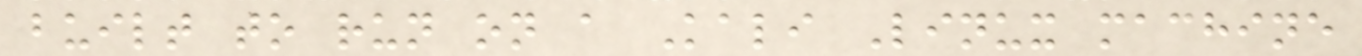built to run on a Kali Linux machine
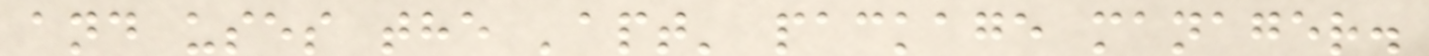and uses the 'apt' package manager.
